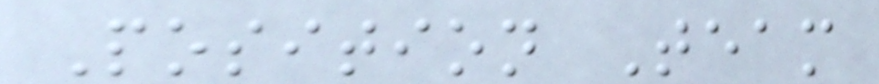Position Team
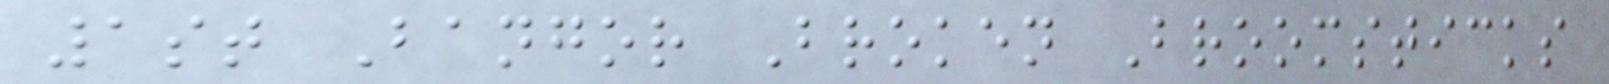1st Bangor Broken Broomsticks
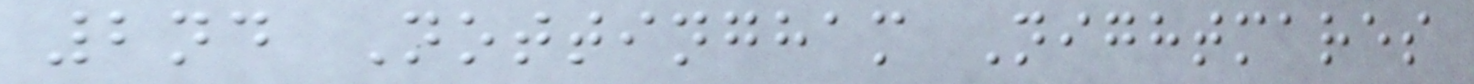2nd Nottingham Nightmares
